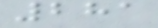281
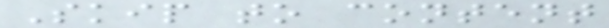Skip to content
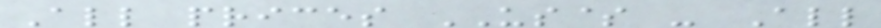All prices US$ - All
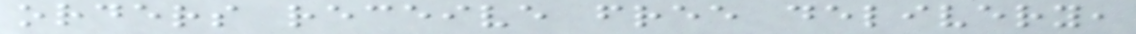orders receive free delivery,
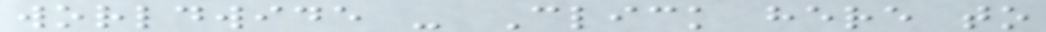worldwide - Click here to
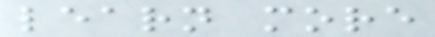learn more
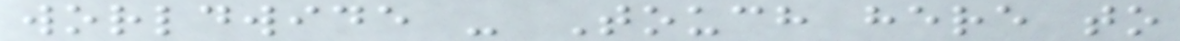worldwide - Touch here to
